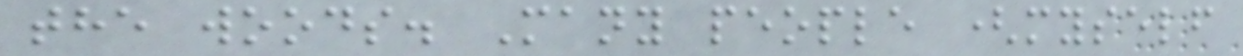the woods. Many people (myself
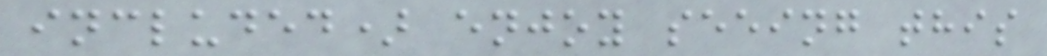included) enjoy seeing this
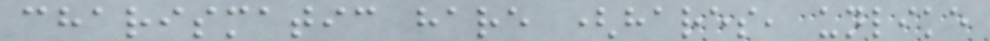charismatic hare (hares, unlike
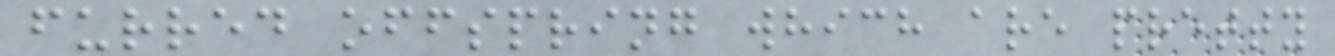furred offspring which are pretty
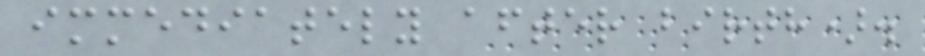immediately after birth).
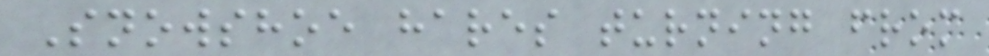Snowshoe hares turning from
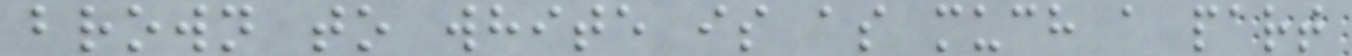brown to white is as much a part
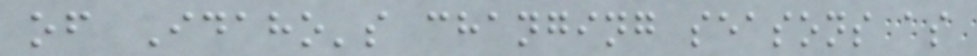of Idaho's changing seasons as
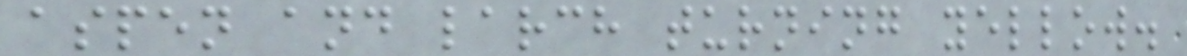aspen and larch turning yellow.
